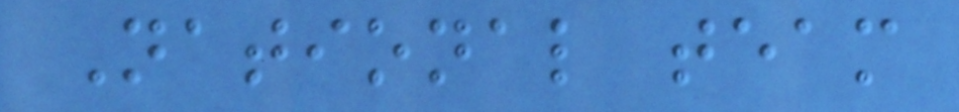National team
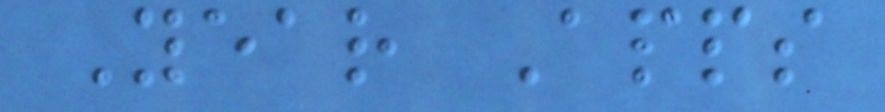Year Apps
